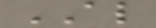AL
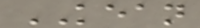KEAN
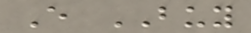E BUY
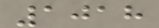1018
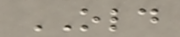OLD
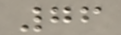76
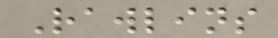Rawlins
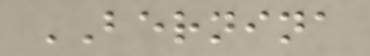BERNINA
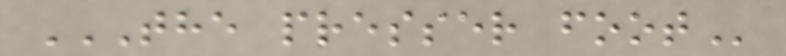THE PRESSER FOOT
